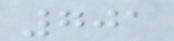701
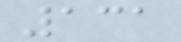131
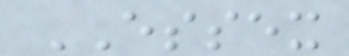ESSEX
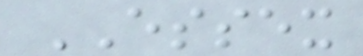ESSEX
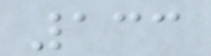133
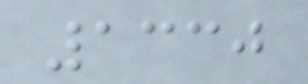1330
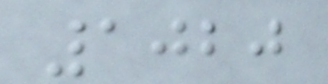1020
